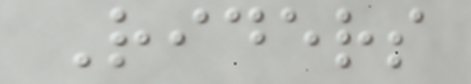Riders
